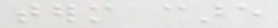term care
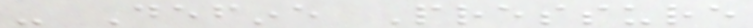- Define Pressure
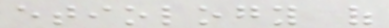etiology of
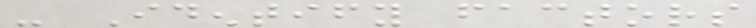- Identify factors
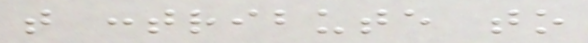that contribute to
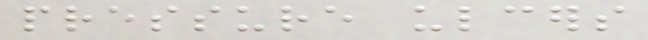pressure ulcers
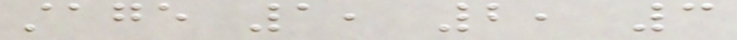stage 1, 2, 3
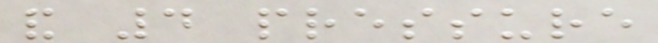and 4 pressure
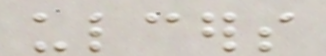ulcers
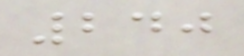240
